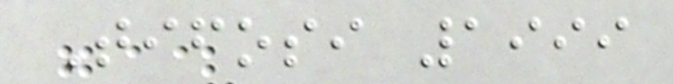Tifosi 1999
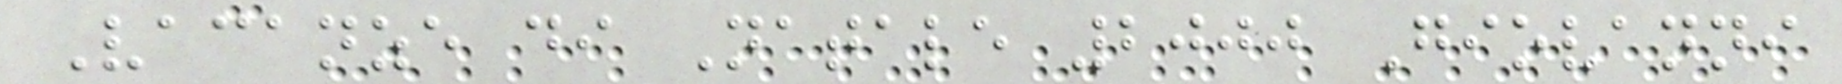Vacanze di Natale 2000 Giovanni
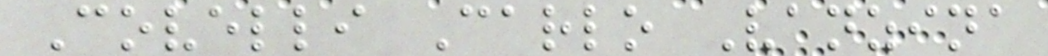Covelli Carlo Vanzina
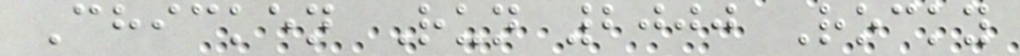Chicken Run 2000 Rocky
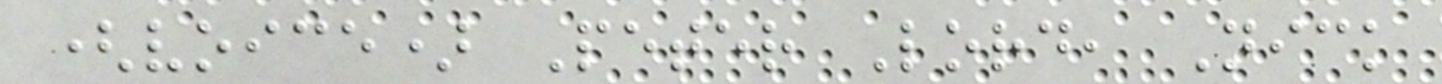(voice) Peter Lord, Nick
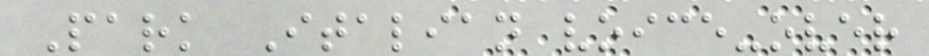Park Italian voice-over
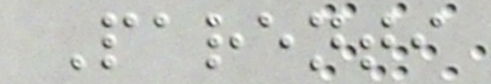Parenti
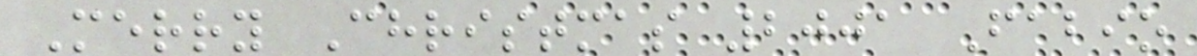Merry Christmas 2001 Fabio
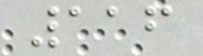116
